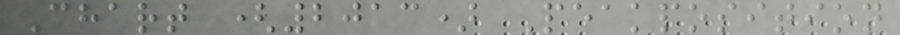Chart (2013) Peakposition
